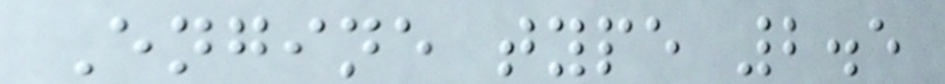Engine type 2.5
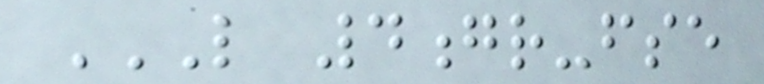L 4GR-FSE
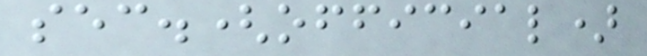sec.(official)
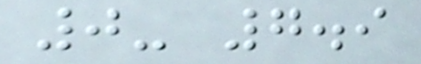0- 7.9
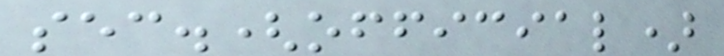sec.(official)
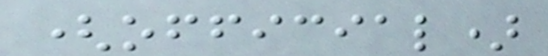(official)
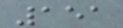151
